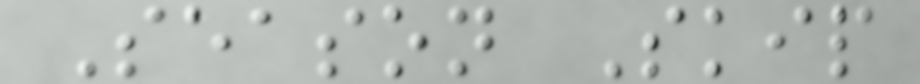Season Skip
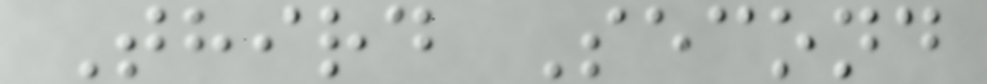Third Second
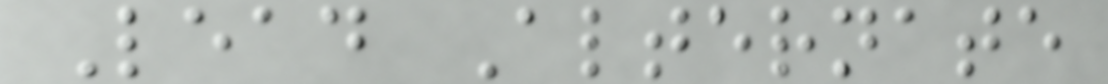Lead Alternate
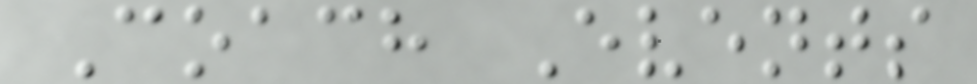Coach Events
